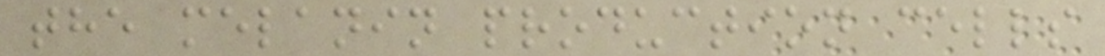the melanin production cells
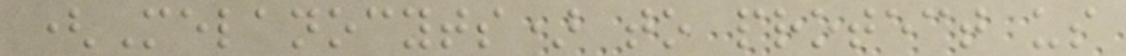(Melanocyts) to protect us
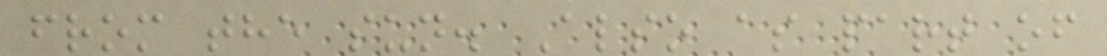from the sun. Also as part of
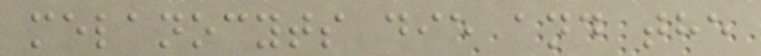melanocyts die and the
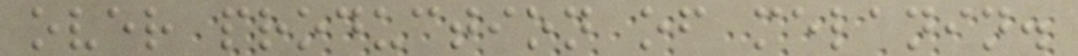over production of melanin.
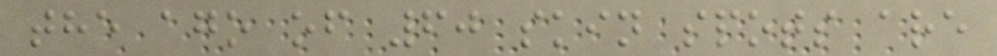the ago of 60 skin spots are
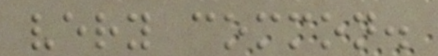very common.
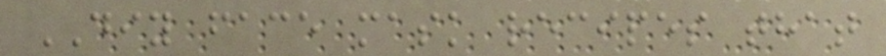DIY face mask recipes that
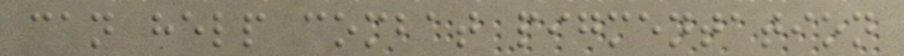can help combat pigmentation
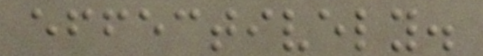effectively.
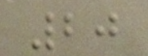20
